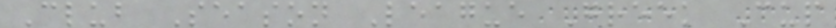Club Season League Greek Cup
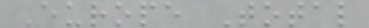Europe Total
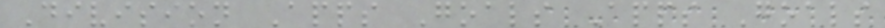Division Apps Goals Apps Goals
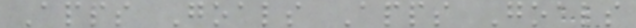Apps Goals Apps Goals
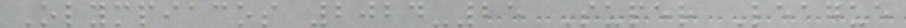Olympiacos 2024-25 Super League
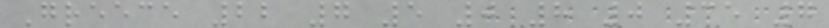Greece 22 7 5 0 8 0 35 7
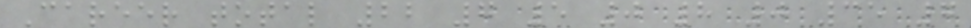Career total 22 7 5 0 8 0 35 7
